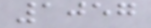1057
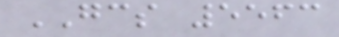GCS 5563
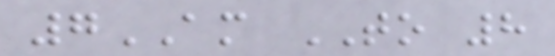7AM TO 8
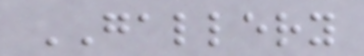GALLERY
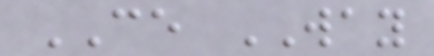CE WAY
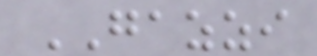GAZZI
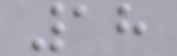18
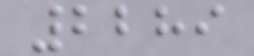2289
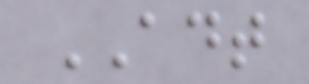ADT
